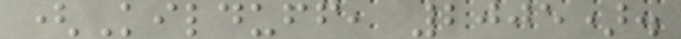(Kilduff, 2005).
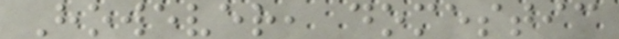However, domestic
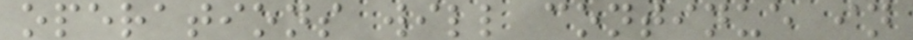operations will continue in
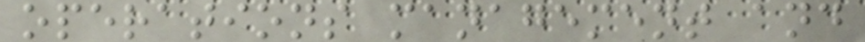operations management and
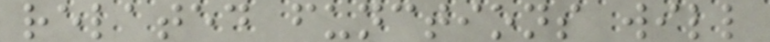related functions will
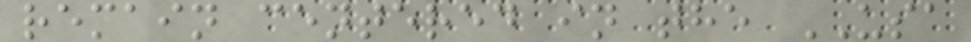remain centered in the USA
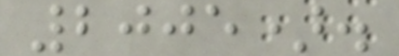2005).
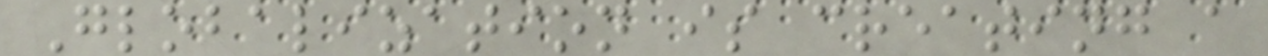Globalization is creating a
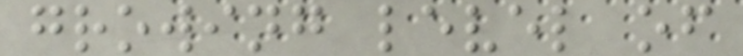growing level of
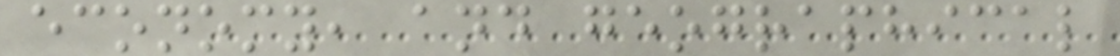economy, and geographical
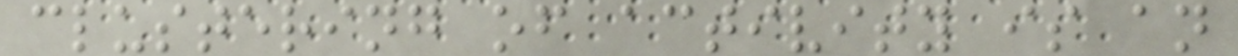clustering of activity is an
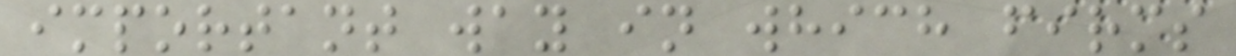important way in which firms
